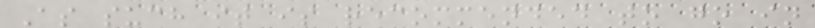As such it is recommended to go in
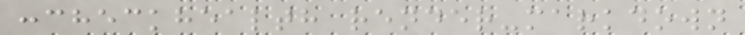:checkhealth render-markdown
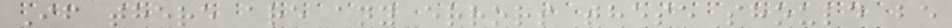If there are any errors these should be
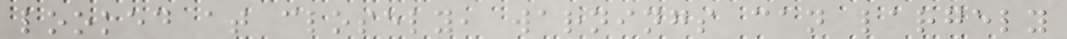looked at closely, warnings can largely
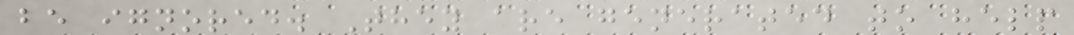be ignored. They are generated to help
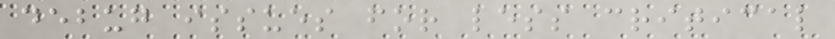debug issues for less critical
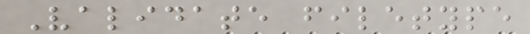Validate filetype
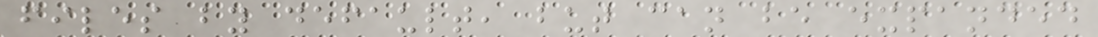files by default, but can be expanded
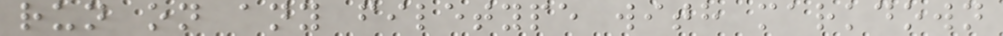run on any filetype with markdown
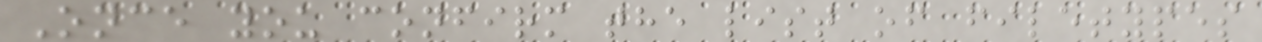Once you confirm the list of filetypes
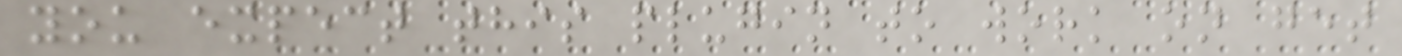you expect this plugin to work on get
